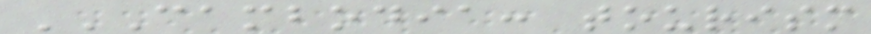CAMBODIA: TOURISM
